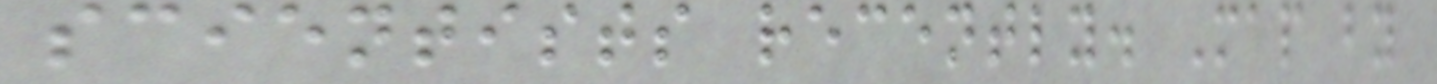scientists recently. Map by
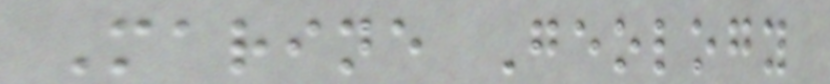Marine Geology
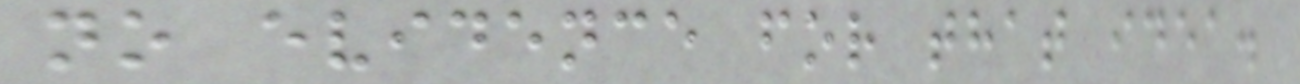no evidence for that idea.
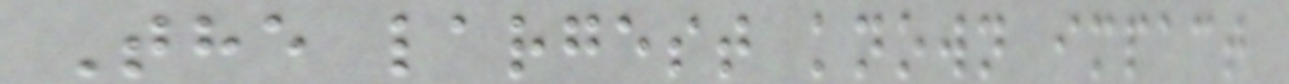The largest known impact
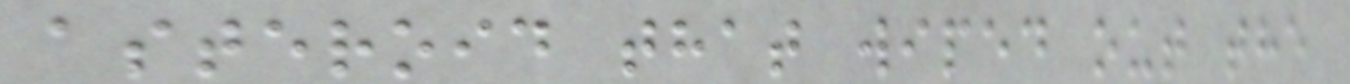asteroid that wiped out the
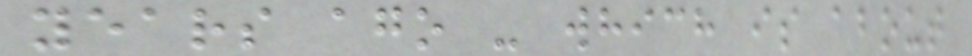years ago - which is about
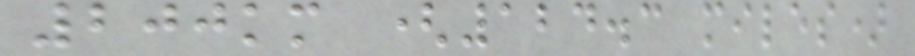200km (124.3 miles)
